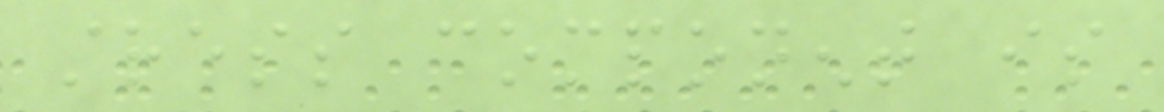stress component is
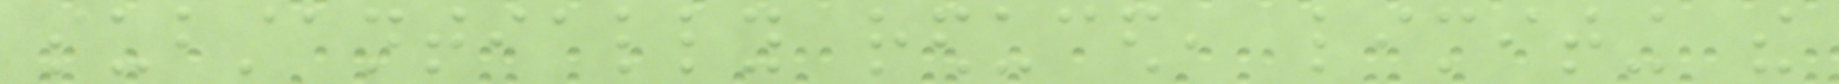substantially reduced, limiting the
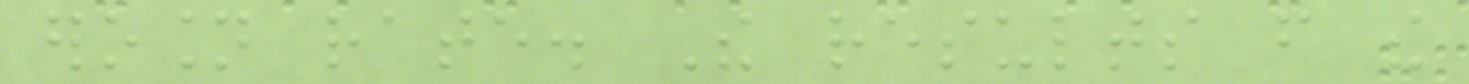erosion rate. The results from the
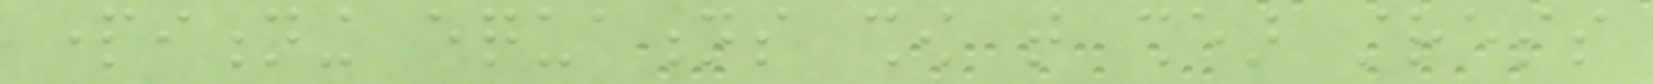partitioning equations show that shear stress
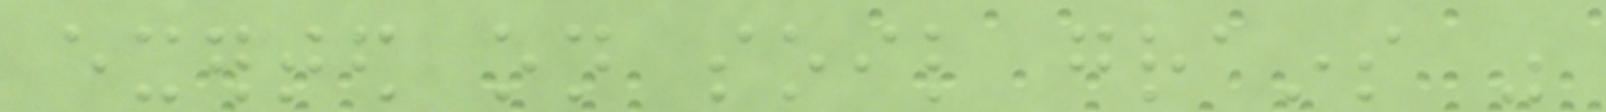exerted on soil grains was
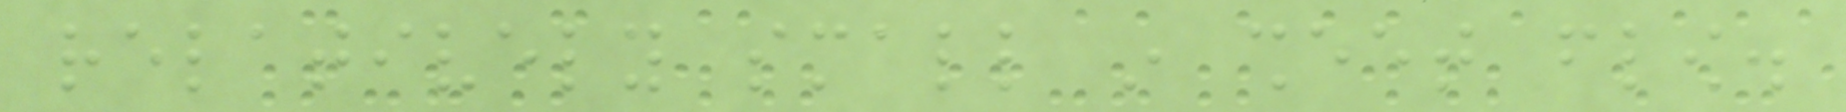relatively small in sheet flow.
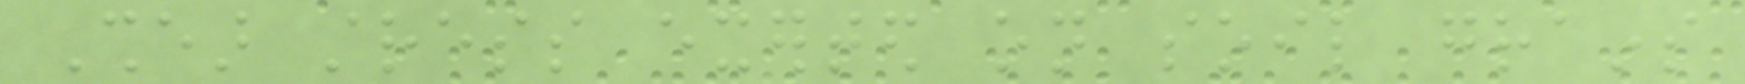Shear stress exerted on soil grains
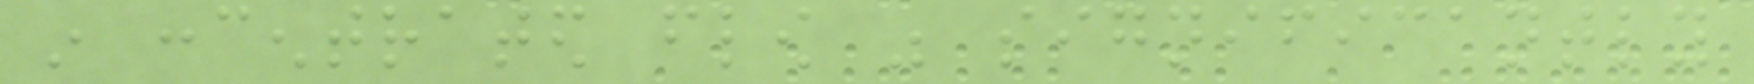in concentrated flow was significantly
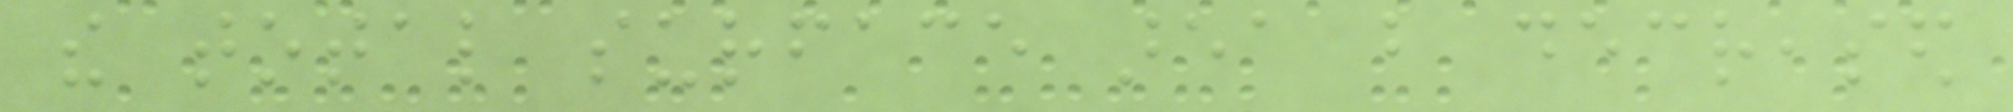the total surface area but decreased
